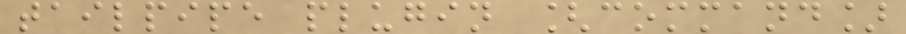tailpipe plugin [command]
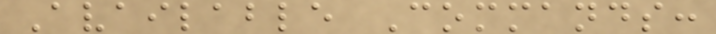Available Commands:
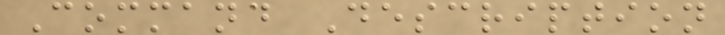Command Description
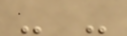- -
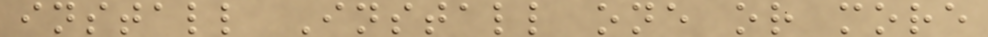install Install one or more
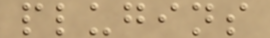plugins
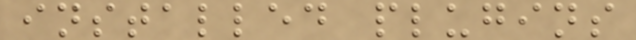installed plugins
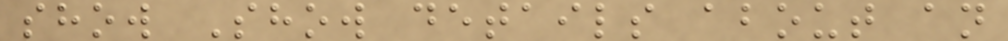show Show details about an
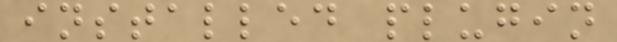installed plugin
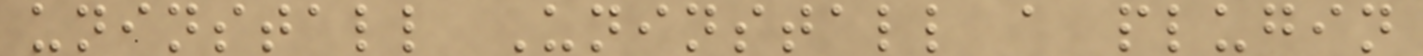uninstall Uninstall a plugin
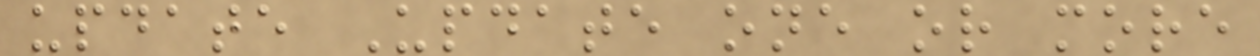update Update one or more
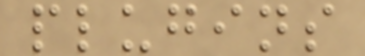plugins
